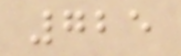725
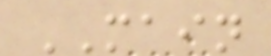MAIN
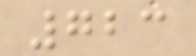723
